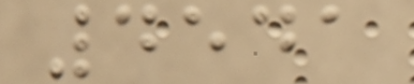4541
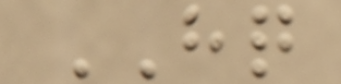HQ
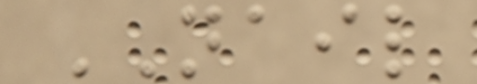NAIL
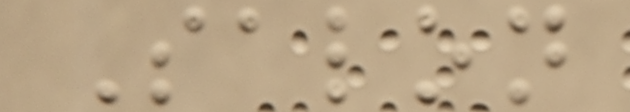Salon
